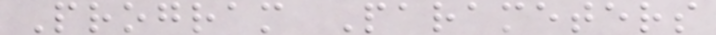Program Parameters
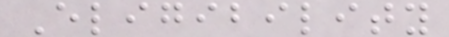Eligibility
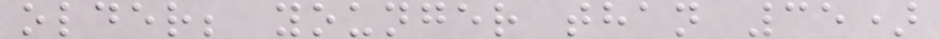older; younger than 35)
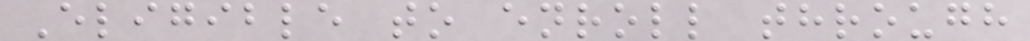Eligible to enroll through
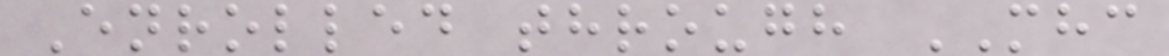Enrolled through MHC
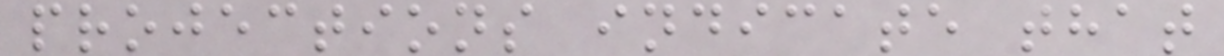projections indicate that
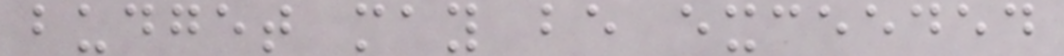budget may be exceeded
